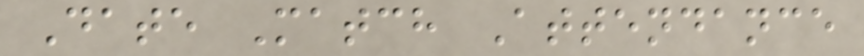Date Match Attendance
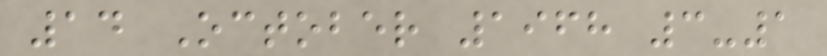14 October 1968 3-1
